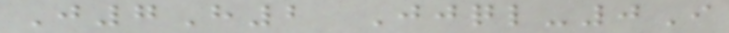J7H2 Jjql-0I
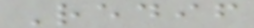Redif
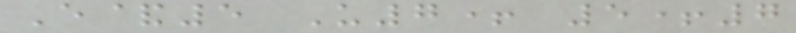E&5 U7+ 5+7
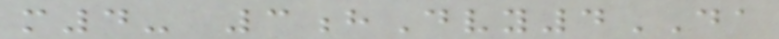m4- 3hDvy4DA
